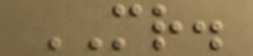MR.
